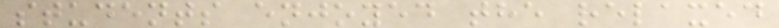students enjoyed the relaxed
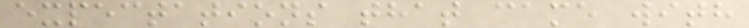expectations that came with
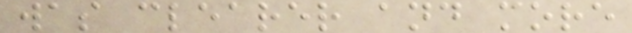was clearer and more
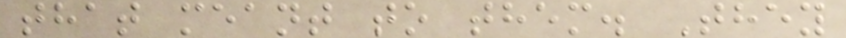that meant to them. They
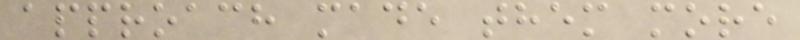approach made them more
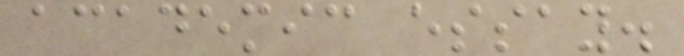academic essay.
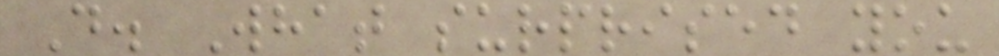D. What surprised you
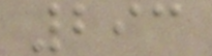293
